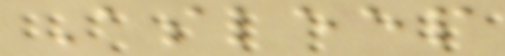Asleep
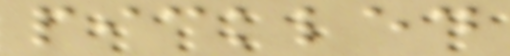pickled
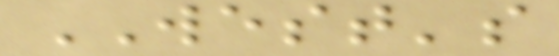WEST's
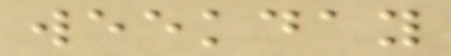weekday
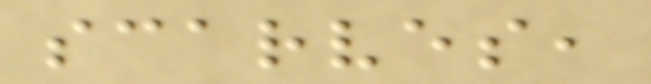scarves,
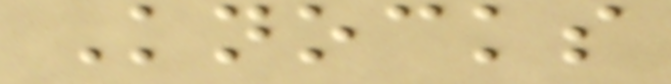Knocks
